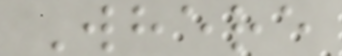Where
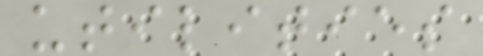utilities
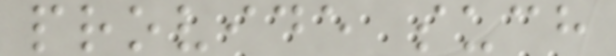provide such
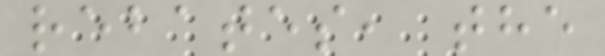rebates, the
